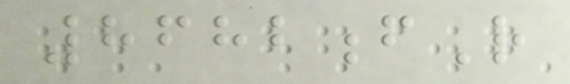8682fR
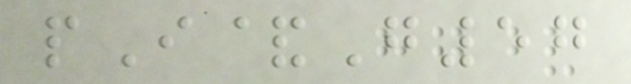pI&G57
